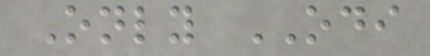Only ODI
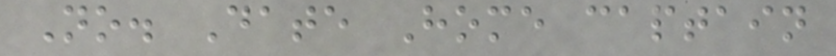No. Date Home captain
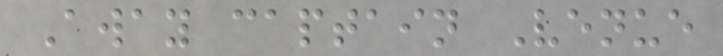Away captain Venue
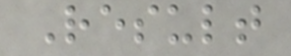Result
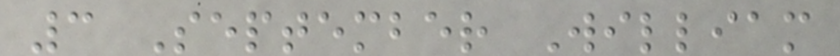3 September William
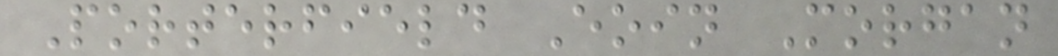Porterfield Eoin Morgan
